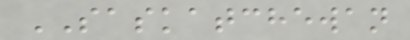SASKATCHEWAN
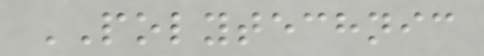POLYTECHNIC
